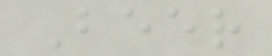Beer
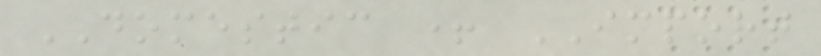DOMESTIC + IMPORT
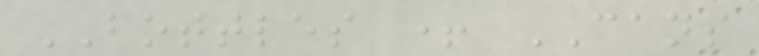BOTTLES + CANS
